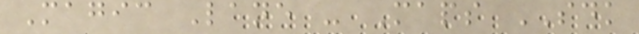Magic Lane - Maps SDK
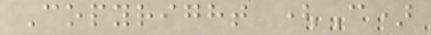Copyright (C)
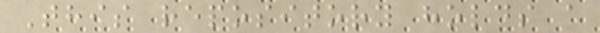This repository holds a
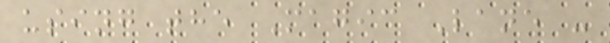using the Magic Lane -
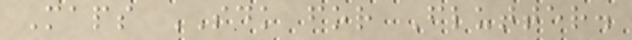Maps SDK for Flutter.
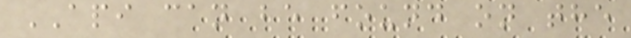API can be found on the
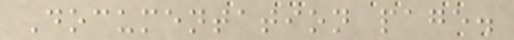Documentation page.
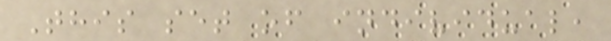This set of individual,
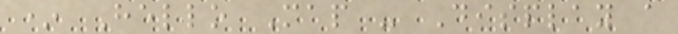* Hello Map - Display a
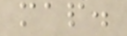map.
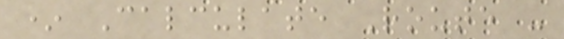* Calculate Route -
